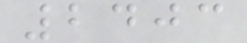2403
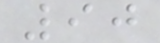90
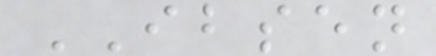IBSEN
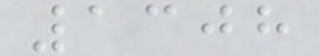1308
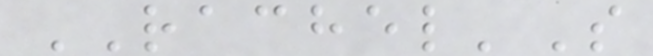RACHEL'S
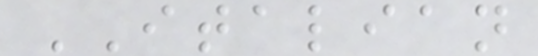ITALIAN
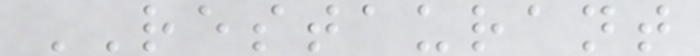RESTAURANT
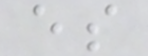es
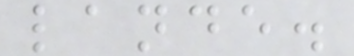lande.
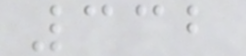332
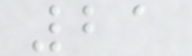21
